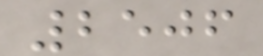2506
